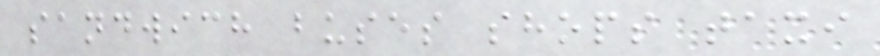sandwich buses shops taxi
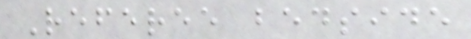Referee bedside
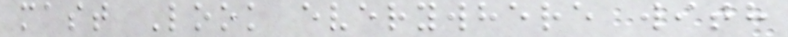mast Look everywhere with
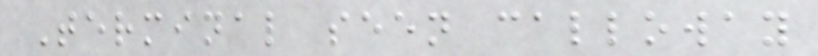Terminal seen calloway
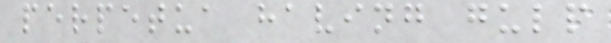perpetua having gulp
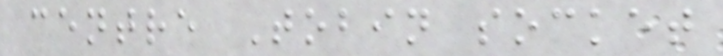centre Tobin socket
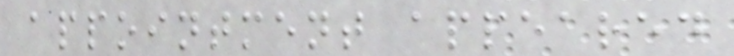appointment appeared
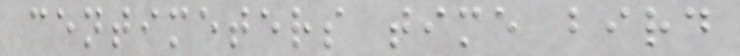centimeters time bird
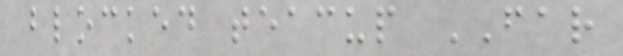blocked teacup FAR
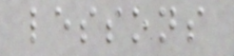lessons
